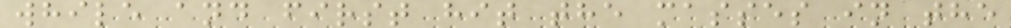while and first hit the masses in the
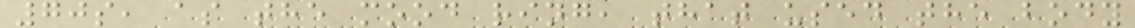70s, as the mood ring, that used the body
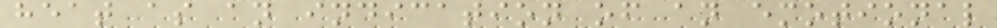heat as an indication of an emotional
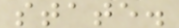state.
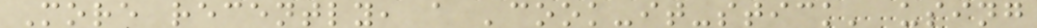More recently, a 'cook-it-stick' using
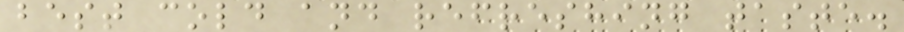best cold and refreshing taste.
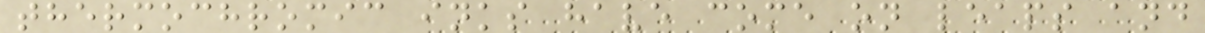thermochromic inks have come on leaps and
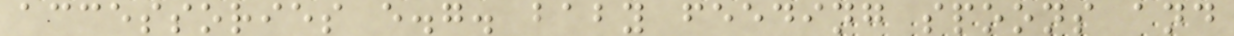accessories e.g. baby feeding spoons and
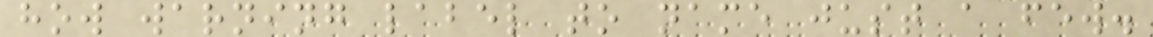how warning label to name just a few.
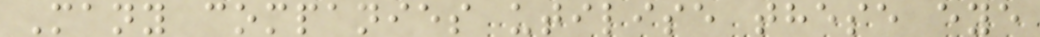Many companies utilise these eye
